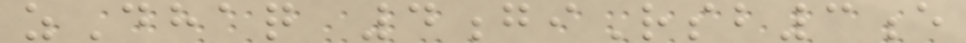zDhaq 4giRsb3e
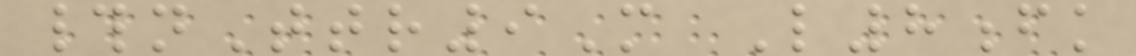#nTtr9M L8fk
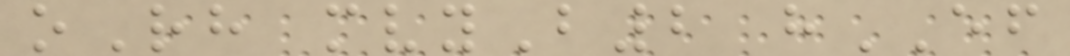oRh mvyB2 hEF
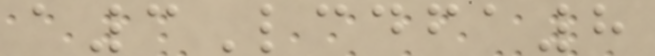a3Lcdfa8
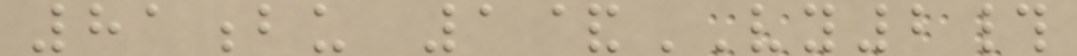81bu 1&VY2#
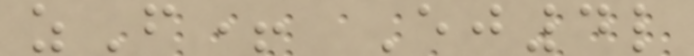zF+ Ej4l
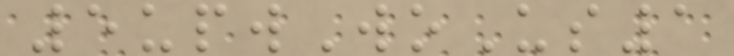5upwWoUs1
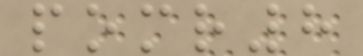pomr8
